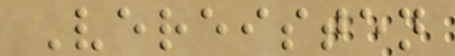Vereisten
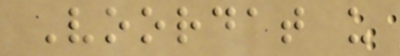Voordat u
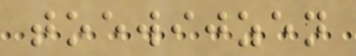toewijzen
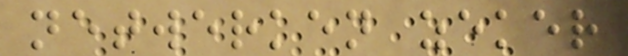netwerken zeker
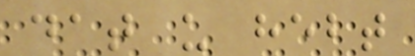dat u hebt
